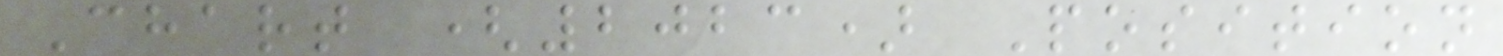Chart (2023) Position
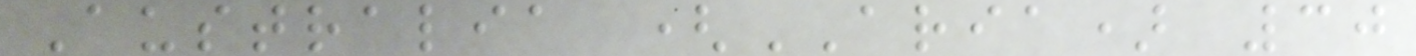Australia (ARIA) 30
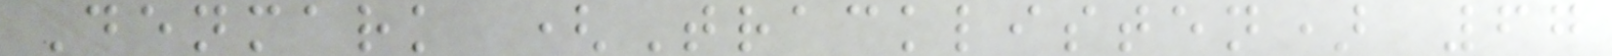Denmark (Tracklisten) 67
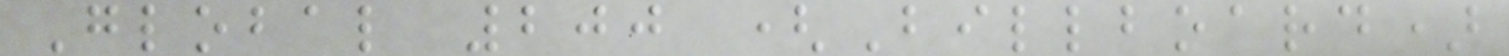Global 200 (Billboard)
